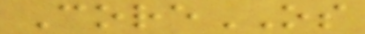CoreOS
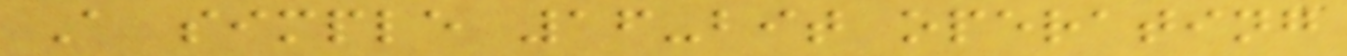A simple 16-bit operating
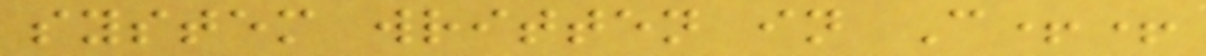system written in C++
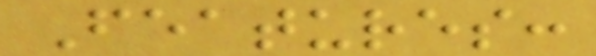Features:
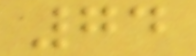74
